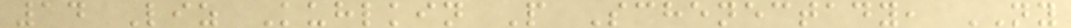14 Liz Kuhlkin P Schenectady, NY
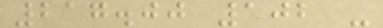217.00 102 -
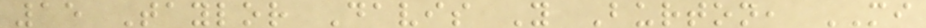15 Taylor Davis Y Burton, MI
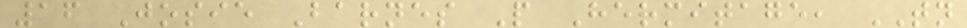16 Josie Barnes P Hermitage, TN
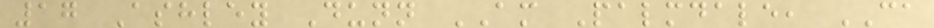17 Ashley Dunn AM Palmdale, CA
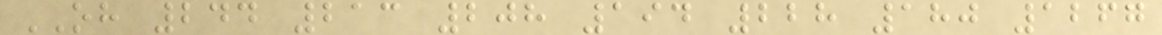OH 244 213 208 194 228 180 1267
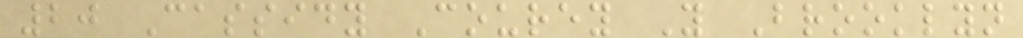20 Cassidy Courey Y Brooklyn
